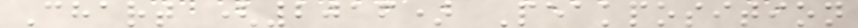Chart (2016) Peakposition
